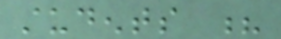students ?
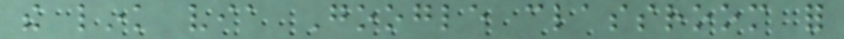the link via Google classroom for
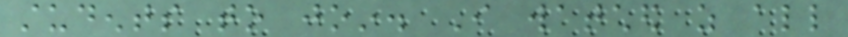students to join. I watched as all
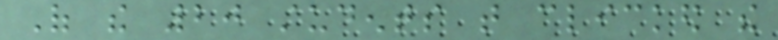Of the 20 students that clicked the
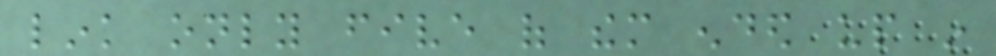link only five of them ended up in
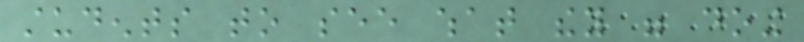students to see what they were doing
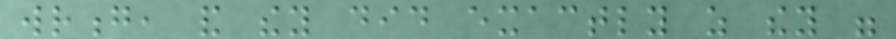wrong, and they did exactly as they were
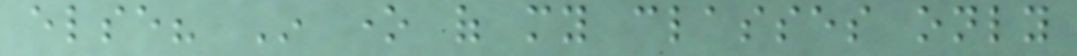else? In one of my classes only
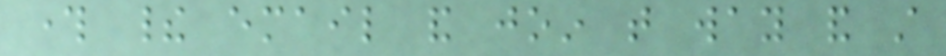through their email and join that way and still
